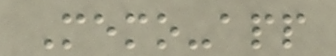Memo-app
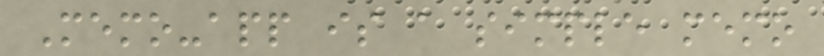Memo-app is a simple memo
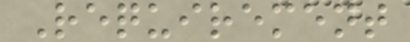Requirement
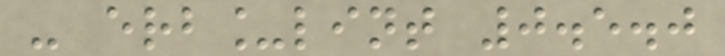- erb_lint 0.5.0
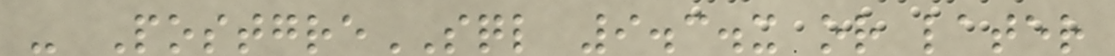- PostgreSQL 9.3.x or later
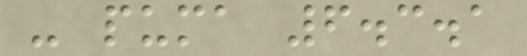- puma 6.3.1
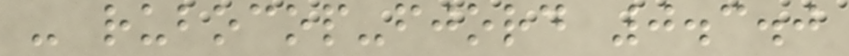- rubocop-fjord 0.3.0
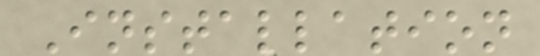Installation
